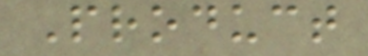Product
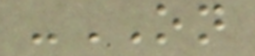-ON
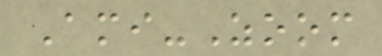Ami-Zoom
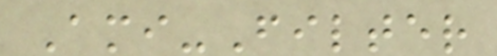Ami-Filter
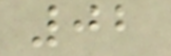02
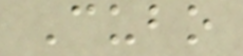Cubo
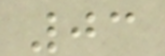03
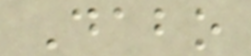Dabo
